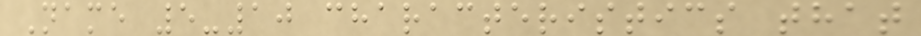Name 5-10 characteristics that
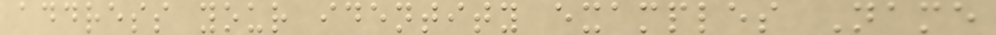address your identity examples Name
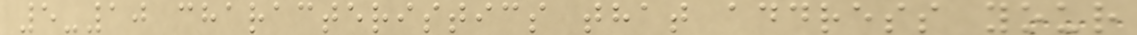5-10 characteristics that address your
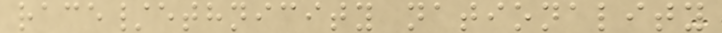race/ethnicity nationality
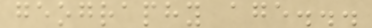geography age...
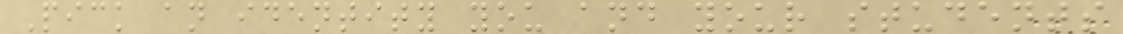Pick an identity you and your students
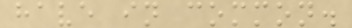have in common.
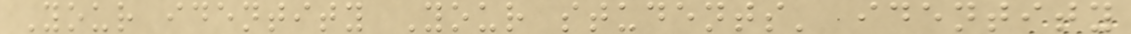Your identity Your students' identity
